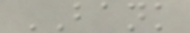BANK
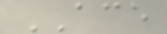ACE
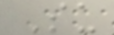Su
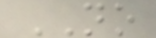NO
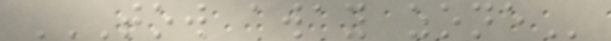TOW AWAY ZONE
